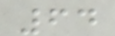64
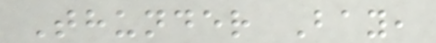Thunder Bay,
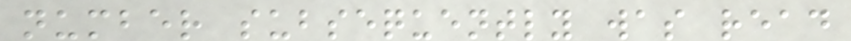number subsequently was read
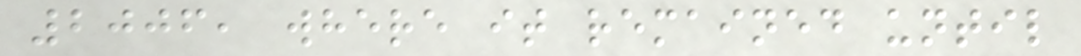2006, where it remained until
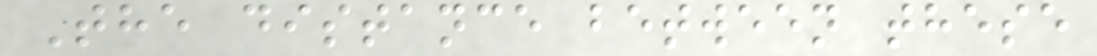The distance between these
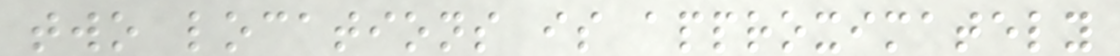two locations is approximately
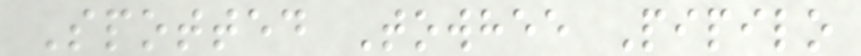Spotted Towhee Pipilo
